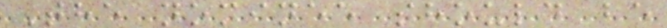The nominee should be
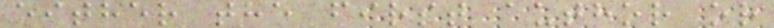either the first author or
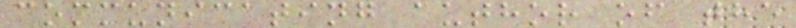communicating author of the
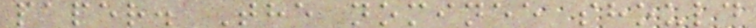paper. The nominee should
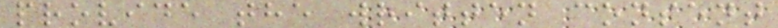provide the written consent
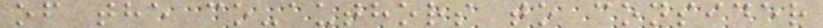of the co-authors to consider
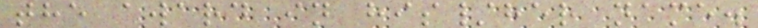the award in his/her name.
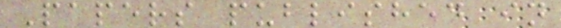Papers published in
